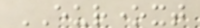EURONEXT
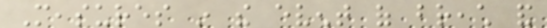Measures in the event of breach and
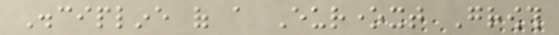Discipline of a Euronext Growth
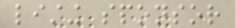listing sponsor
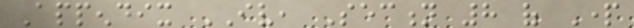Appendix IV, Section 8 of Part
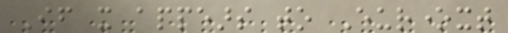If it appears to Euronext
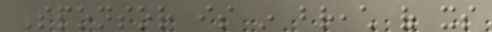Sponsor is in breach of its
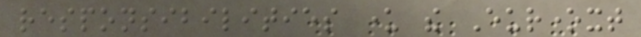responsibilities under the Euronext
